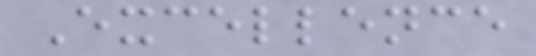Excellence
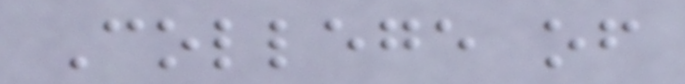College of
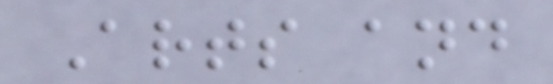Arts and
